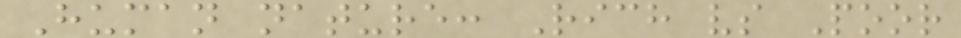Human nature: Rich vs Poor
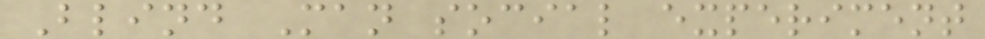Blind Man social experiment
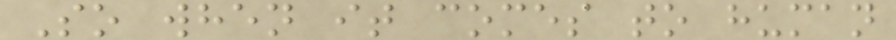So when it comes to human
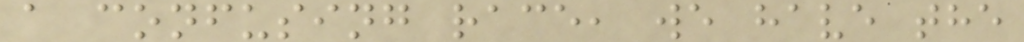a confusing race, we have the
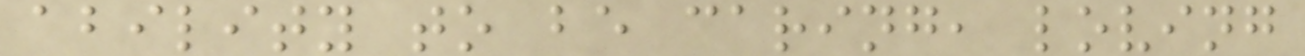ability to be caring, loving
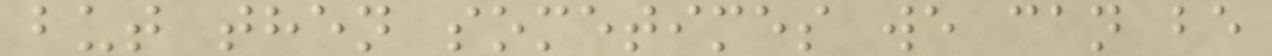but then sometimes we can be
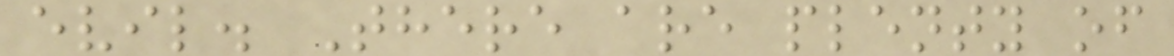evil. There are plenty of
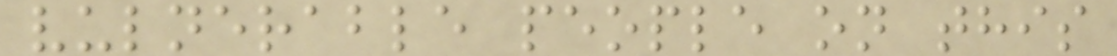vulnerable people on this
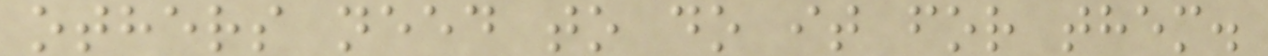others need to do it for them.
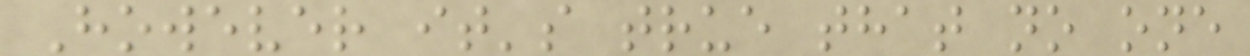However it's true that no one
